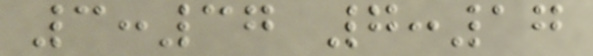3:37 7:17
